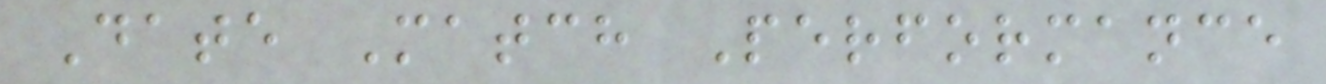Date Match Performance
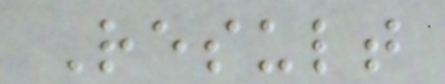Result
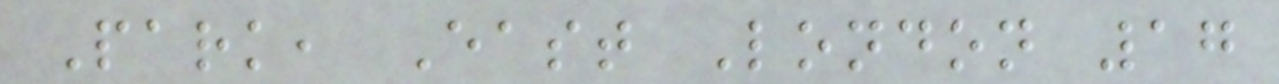Park, East London 17
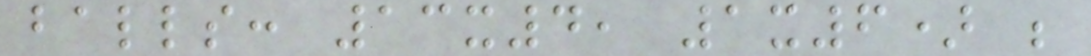balls: 13x4, 1x6) ;
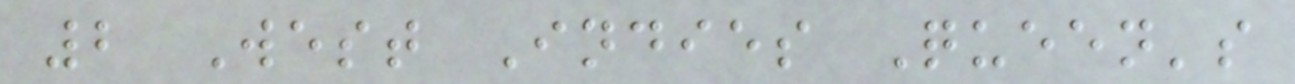2 West Indies Queen's
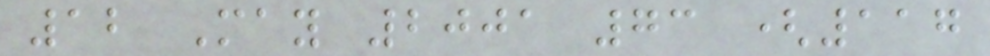12 May 2001 73 (117
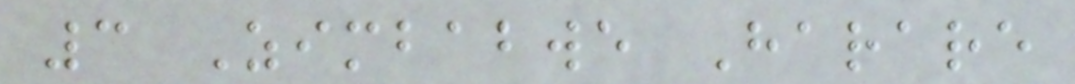3 Zimbabwe Harare
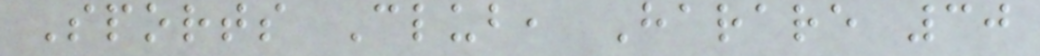Sports Club, Harare 30
